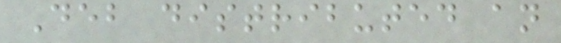Deb distributed an
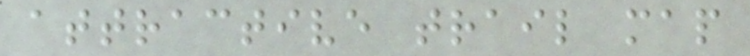attractive trail map
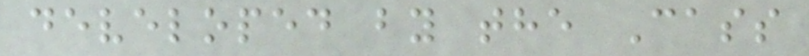developed by the Cass
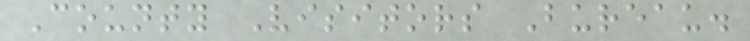County Visitors Bureau.
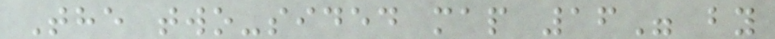The two-sided map 16" by
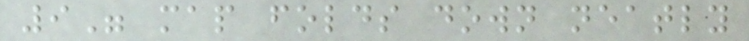9" map folds down neatly
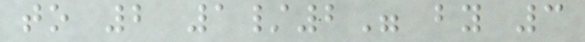to 2 1/2" by 3
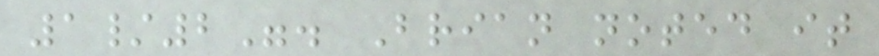1/2". Brian noted it
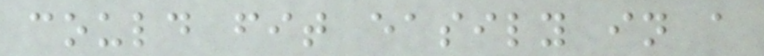could fit easily in a
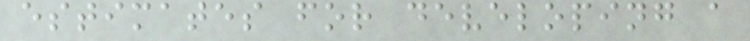estimates for developing a
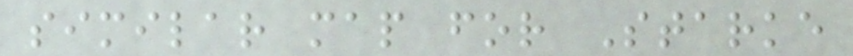similar map for Starke
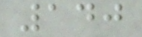140
